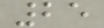25
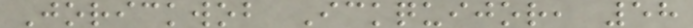Jorickwob Ickquijor, 58
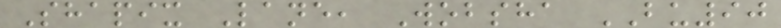Shapix Lane, Wobsha BU90
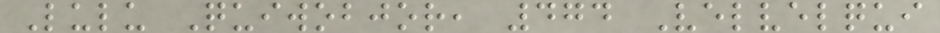Lulu Quiwobjor, 474 Velvelqui
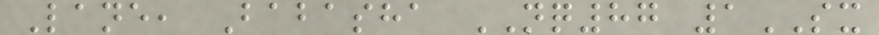Lane, Babasha NQ87 1SX
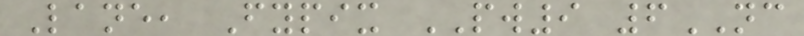Lane, Fypix PW9 6NC
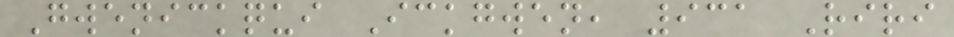Gwenickqui Ickgwen, 931 Riri
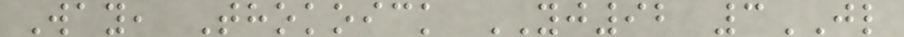Way, Thokoick YJ92 3JL
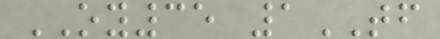OY35 1TF
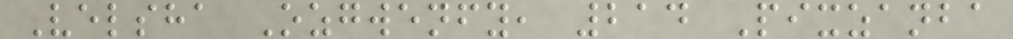Velsha Ozgwenfy, 214 Pixzanba
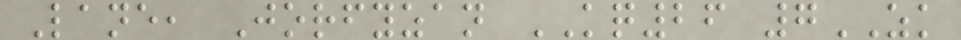Lane, Jorfyzan KQ26 7ZK
